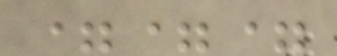===
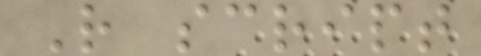R script
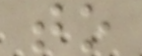to
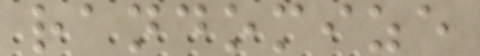randomize
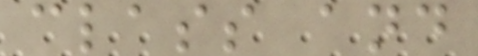class and
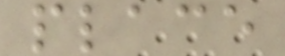place
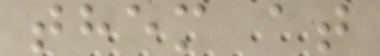them at
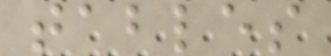tables
